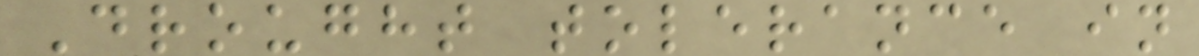Drought tolerance in
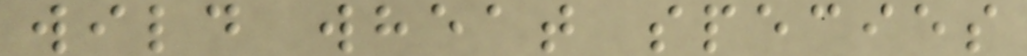wild wheat species
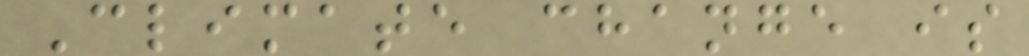Climate change is
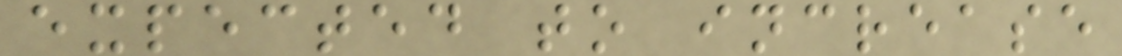expected to increase
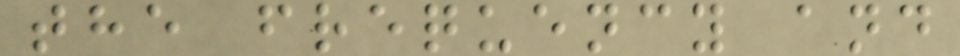the frequency and
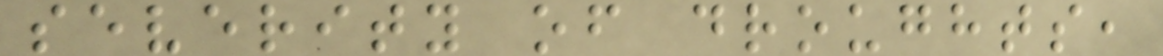severity of droughts,
